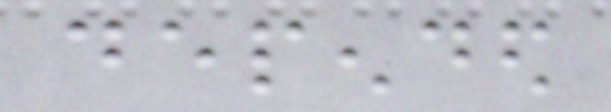depended
